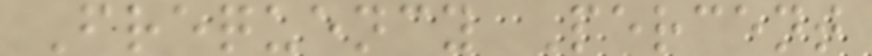Frequency Percent
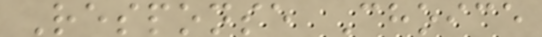Response Choice
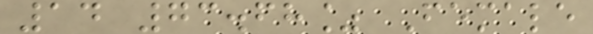14 73.68% Female
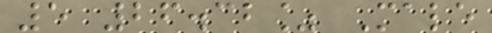5 26.32% Male
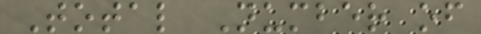Total Number of
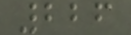226
